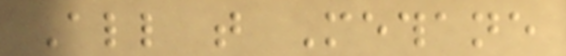All that Methane
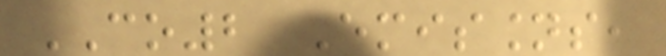CO2 Emissions,
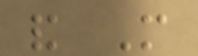and More
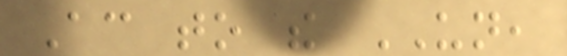According to the UN,
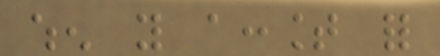when you account for
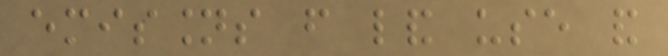emissions from land use and
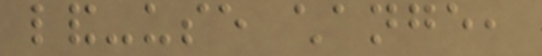land-use change,
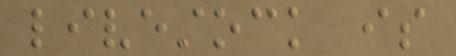livestock is
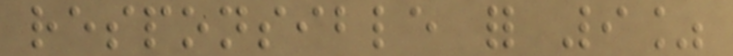responsible for 9%
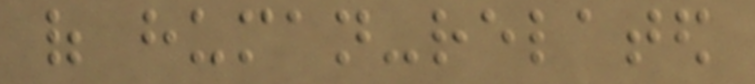of human-related
